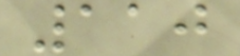110
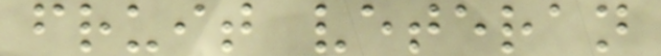fruit veteran
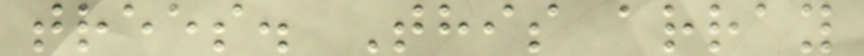trees. This array
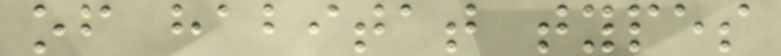of habitat types
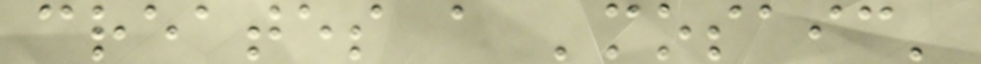creates a 'mosaic'
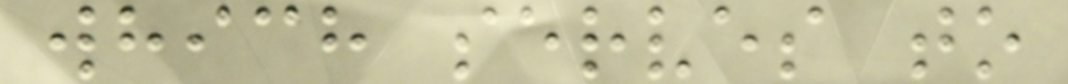which serves to
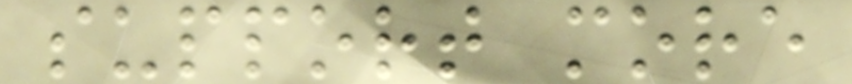support more
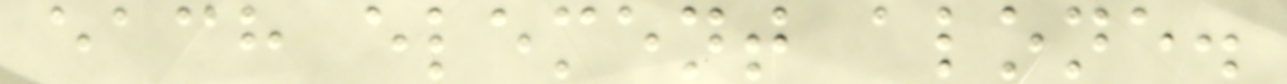each element alone.
